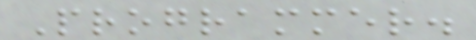Programmer.
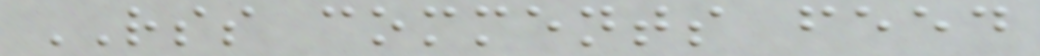RSS comments feed
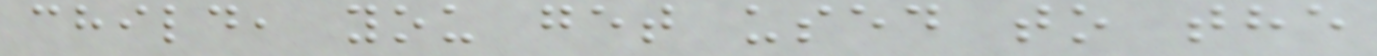child, you get used to the
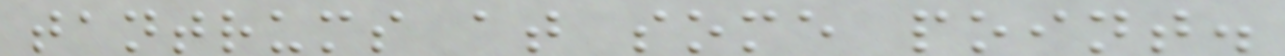tantrums at some point.
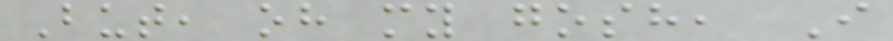But, oh my gosh, I
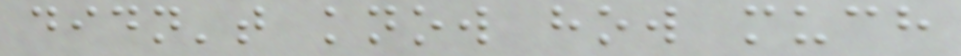didn't know how much
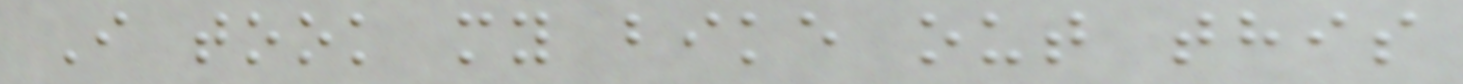I took my bike out this
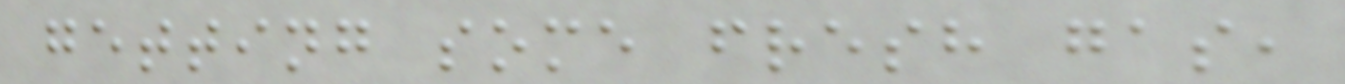getting some fresh gas,
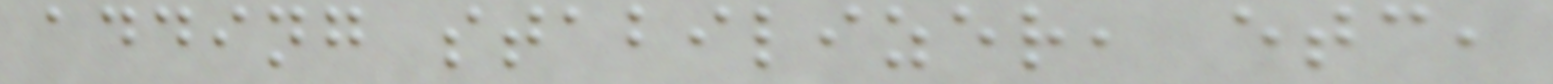adding stabilizer, etc,
